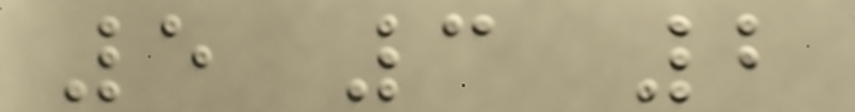5 3 2
